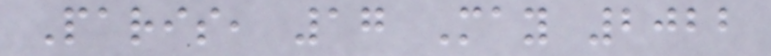Paris, 17 May 2022
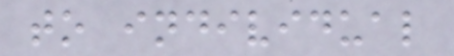to individual
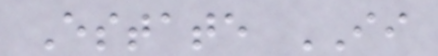Estate II
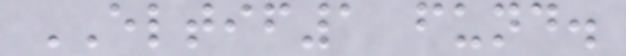ELTIF1 fund.
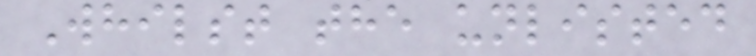Whilst the unlisted
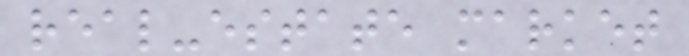real-estate market
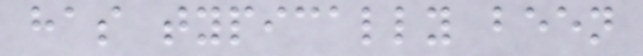has typically been
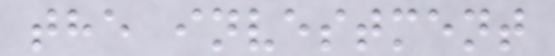the investment
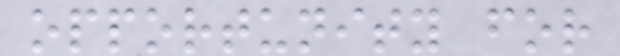opportunity for
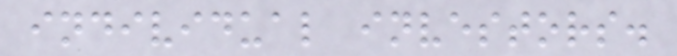individual investors.
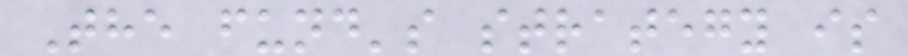The fund's strategy is
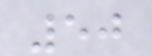50
